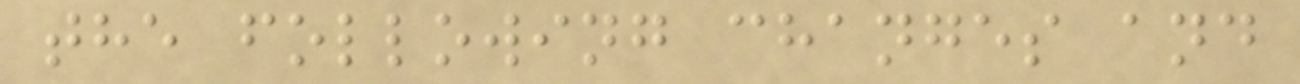the following changes and
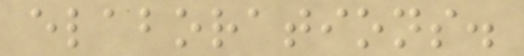elaborations.
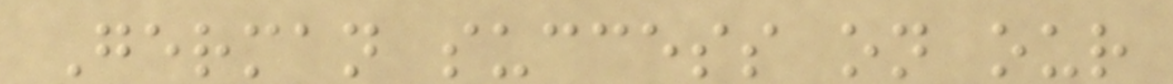German success on our
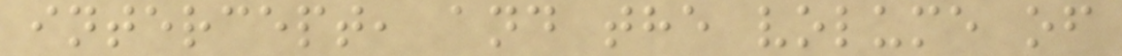intercept, and the volume of
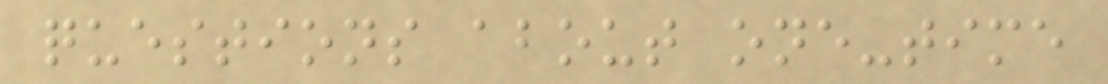questions about one-time
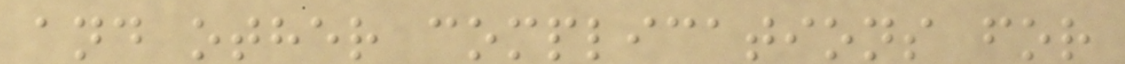and other complications for
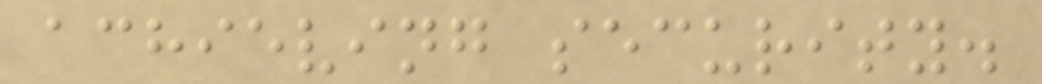achieving security.
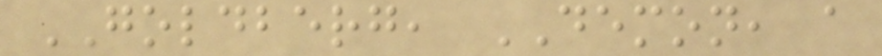GOLDBERG, DEMON, a
